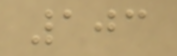103
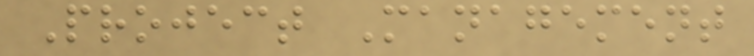Project Management
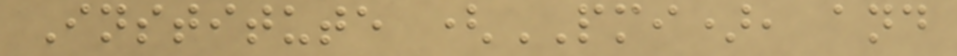Institute (PMI), and
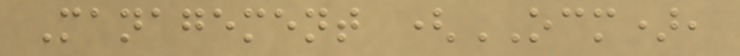Management (OCM),
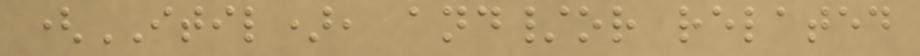(ITIL), and/or related
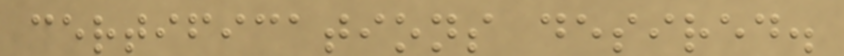certifications desired.
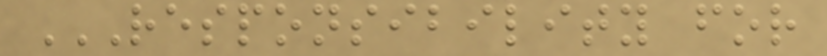RESPONSIBILITY FOR
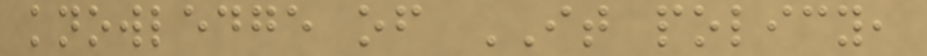knowledge of IT policy,
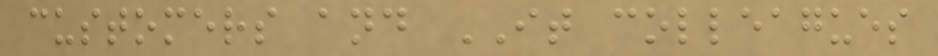customers and IT colleagues
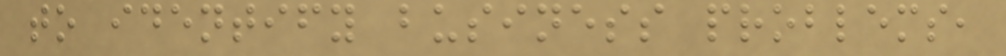to identify business problems,
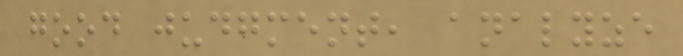good judgment, analyze
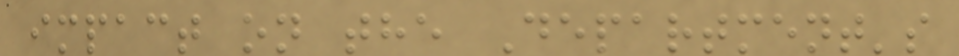impact on the Department's
